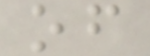of
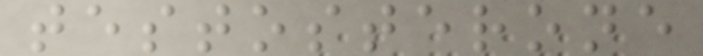testosterone
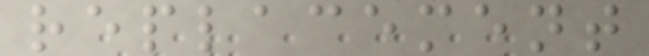replacement
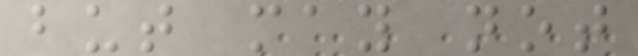but may not
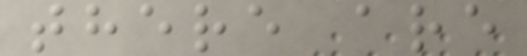there are
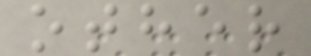other
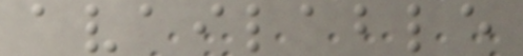available
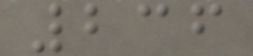236
